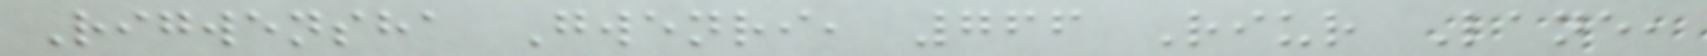Rigwensha Gwenri, 766 Riur Lane,
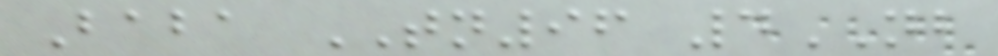Baba TN96 4NB
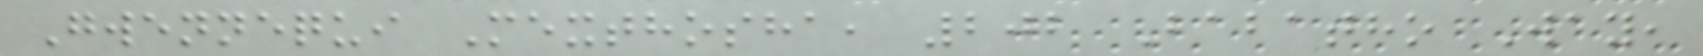Gwennequi Mexthosha, 202 Babatho Way,
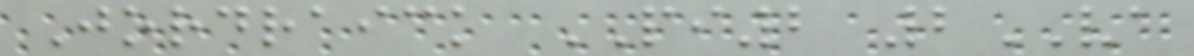Jordraick PI2 2VA
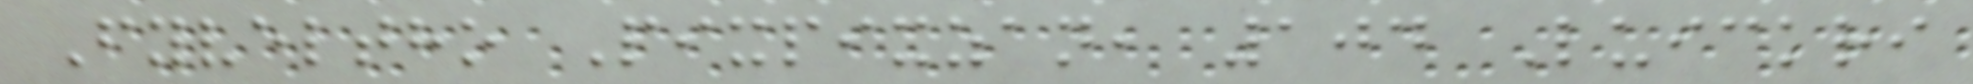Fyveltho Pixpixzan, 104 Luickri
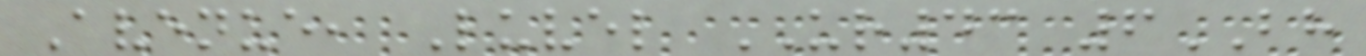Avenue, Luvel UR43 6BH
